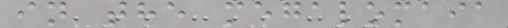in the megalomaia
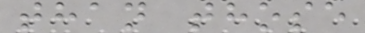than those
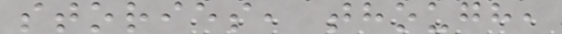stories, though,
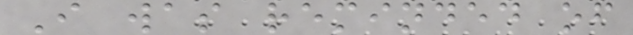I was reminded of
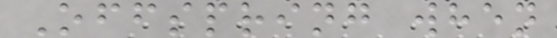Offspring when
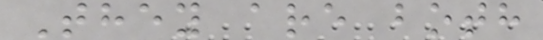They are both
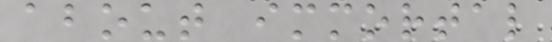about immortal
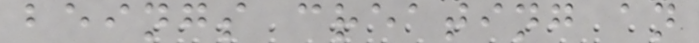beings creating an
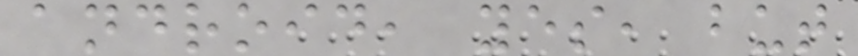android, yes, but
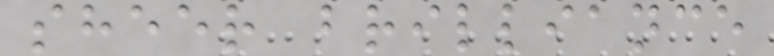sheer brilliance
